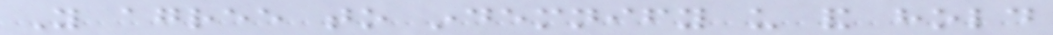You agree to indemnify us and hold
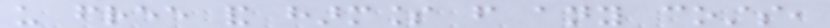us free and harmless from any costs,
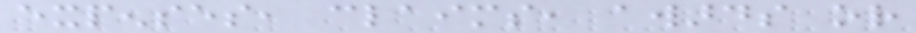expenses, claims, awards or
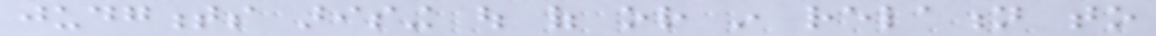judgments arising out of or in relation to
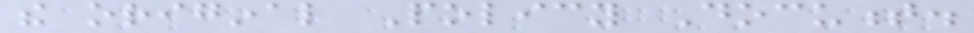the original Policy Document.
